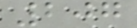207
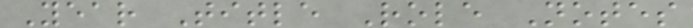Year Title Role Notes
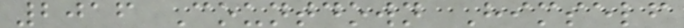2016 Countdown Himself
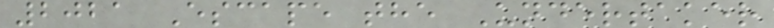2021 Escape the Undertaker
